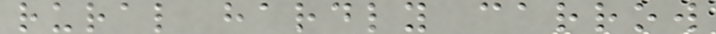rural hardly carrow
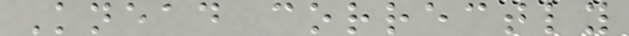Knead correctly
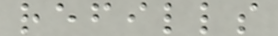refills
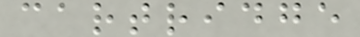cartridge
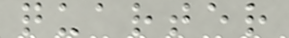quarter
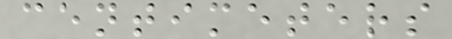centimeters
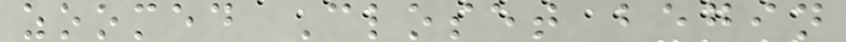zoomed Closet begin
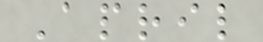April
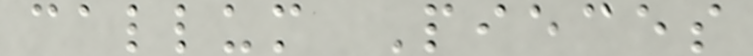callum Pieces
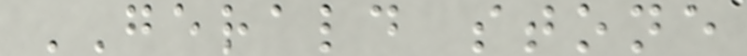GERALD stone
